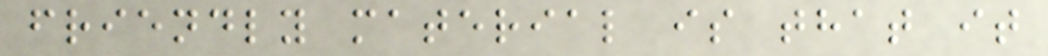friendly material is that it
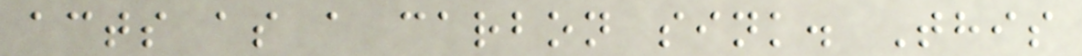acts as a carbon sink. This
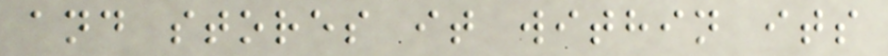and stores it within its
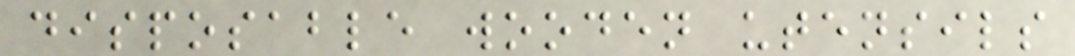disposable wooden utensils
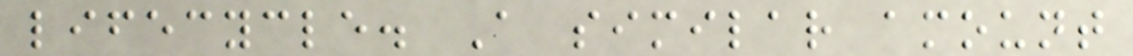lifecycle. A similar amount
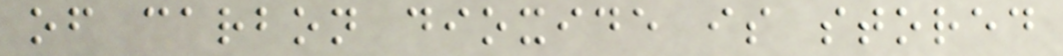of carbon dioxide is stored
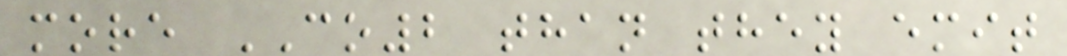more CO2 than they emit
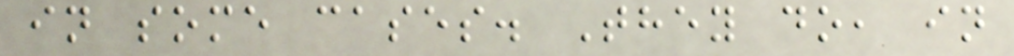in some cases. They do, in
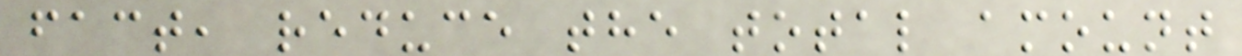fact, reduce the total amount
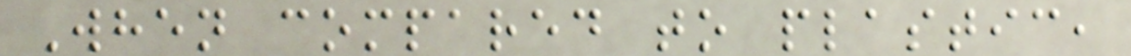When compared to plastic,
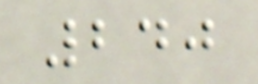240
